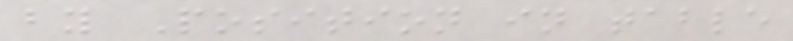by Position in table
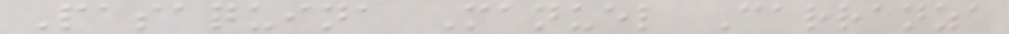Pasaquina Manuel Carranza
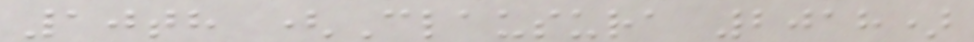10th (Clausura 2018)
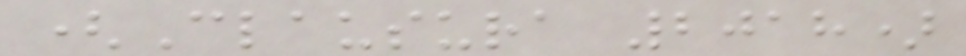(Clausura 2018)
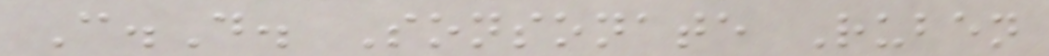C.D. Sonsonate Ruben
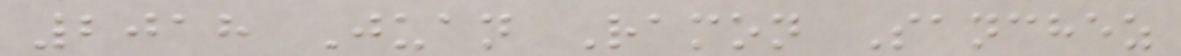2018 Juan Ramon Sanchez
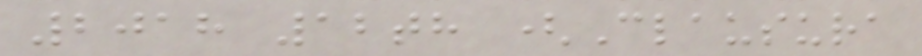2018 12th (Clausura
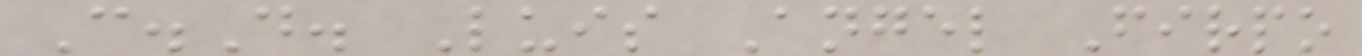C.D. Luis Angel Firpo
